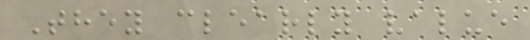They clearly value
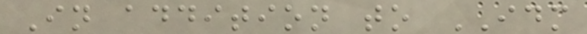In addition to IDM
